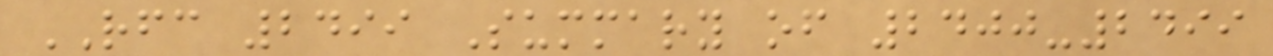RFC 2499 Summary of 2400-2499
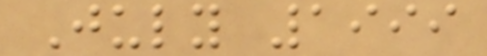July 1999
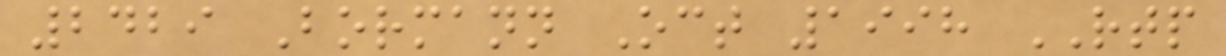2429 Bormann Oct 1998 RTP
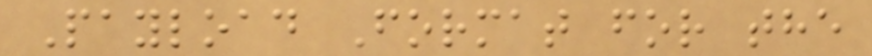Payload Format for the
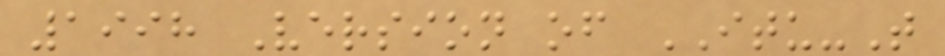1998 Version of ITU-T
